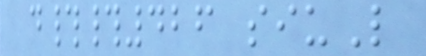d##426 siuL
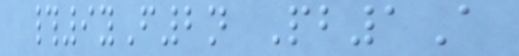#9yF2n Pb1A
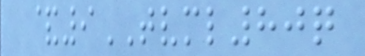&9TVML80q
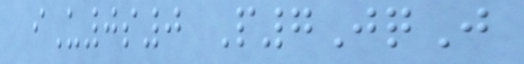iU0s0 P7JqJ
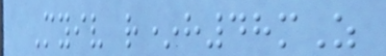Myiv r*h48mZ
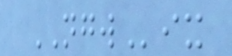NGWix
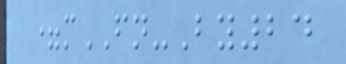=mFN-By24
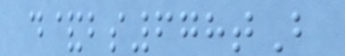d&bs678tB
